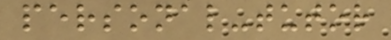personal-tutor
